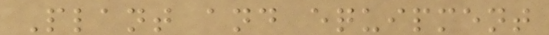Plant and equipment
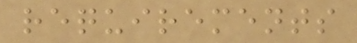requirements
